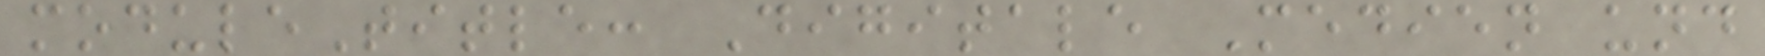moduleTitle: Digitale Medien und
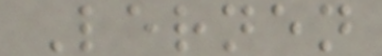Lernen
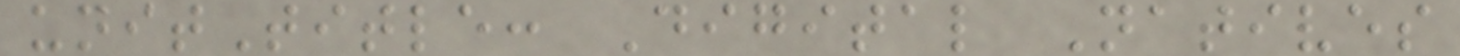unitTitle: Digital Natives
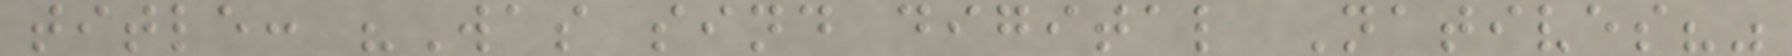title: "Was sind digital Natives?"
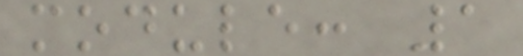module: 1
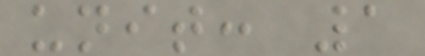unit: 1
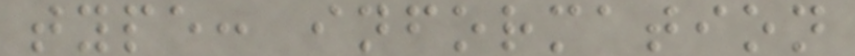type: information
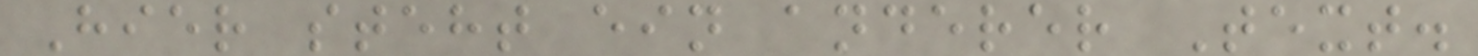Hier steht ein anderer Text.
